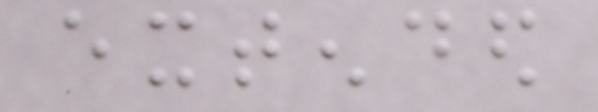extended
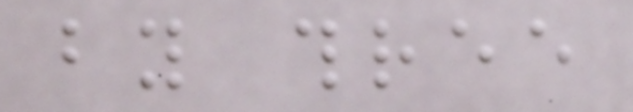by three
